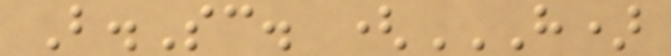B.Sc. (H)
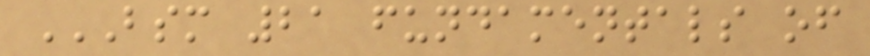BSM 21 FUNDAMENTALS OF
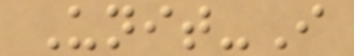Unit-I
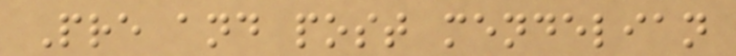Pre and post mendelian
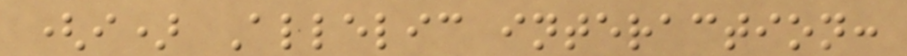(i) Allelic interaction:
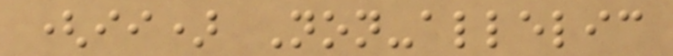(ii) Non-allelic
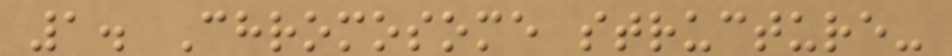1. Chromosome structure-
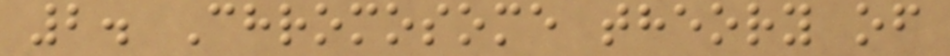2. Chromosome theory of
